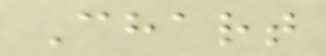Chart
